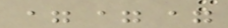===
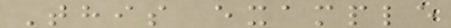This example
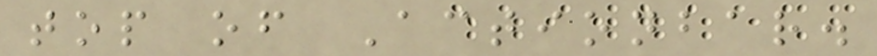top of Actionbar.
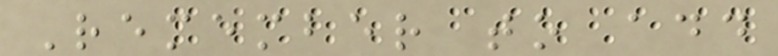Remember to add
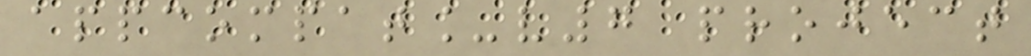appcompat_v7 project
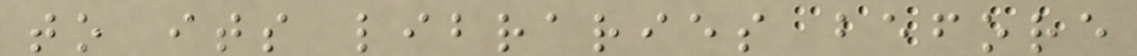to its libraries before
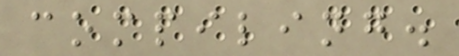compiling.
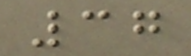37
